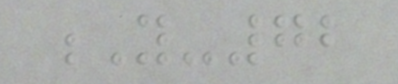Y-72
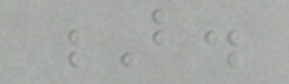B.
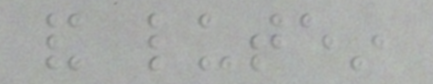and lutein
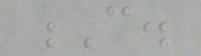C.
